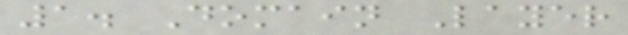1. Domain Layer
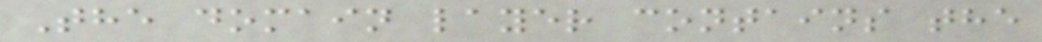The domain layer contains the
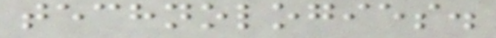technologies.
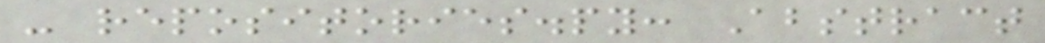- repositories.py: Abstract
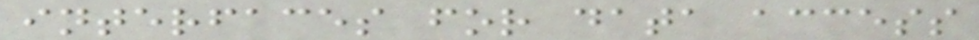interfaces for data access
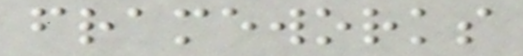frameworks
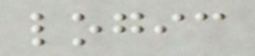logic
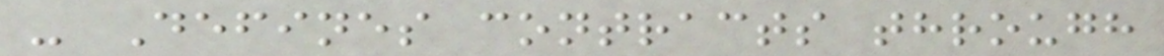- Defines contracts through
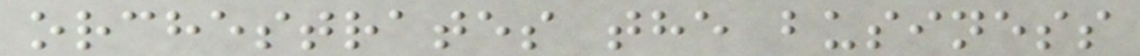orchestrates the business
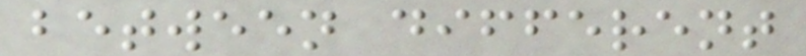between different
